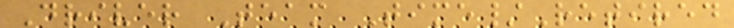Driver Team Time/Retired
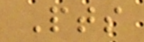Pts
